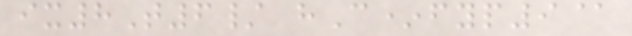ix8T6/ hC*fyp9@
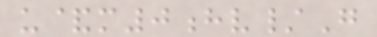u&m0hv/G
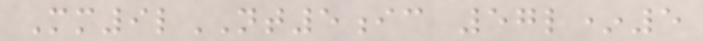Mm9lNT5ic 57l*5
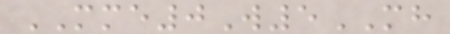MME0W5MH
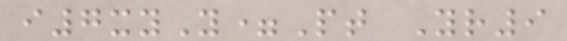i7xyY=Pt Yr9
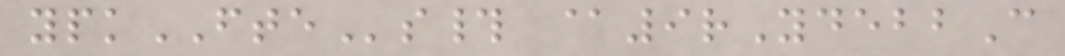ypkFTEs# @9rYdebbC
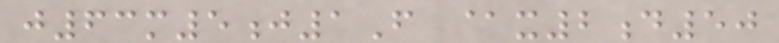j63m5j1F @x2d50
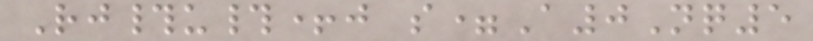Rj#u#+j s=A0Nq5
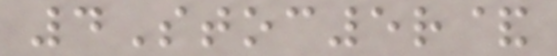4Stoc5r&
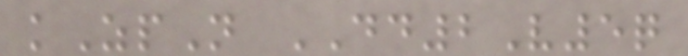kZpN DD2V5q
